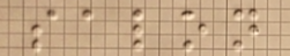salon
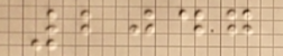2047
